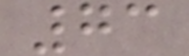73
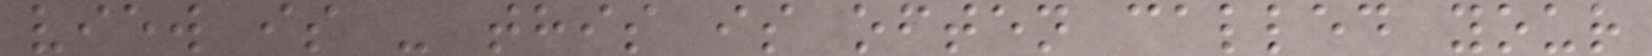view is - this is often called your
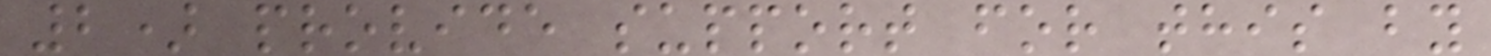2) provide support for this by
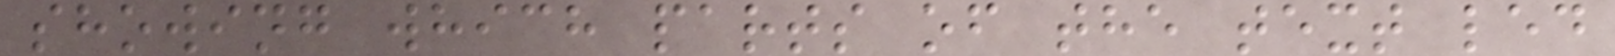showing which parts of the text led
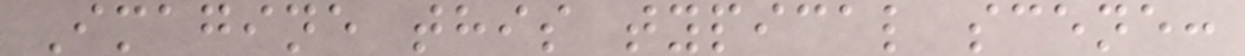Imagine this typical scene:
